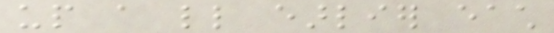up a little earlier each
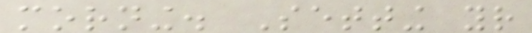morning. Setting your
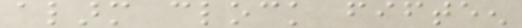alarm clock fifteen
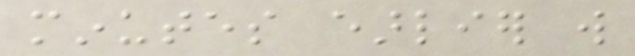minutes earlier will
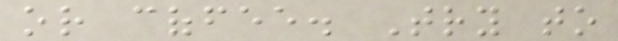or coffee. Try to
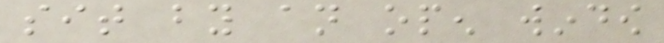sit by an open window
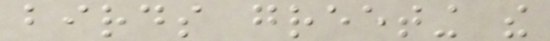birds greeting the
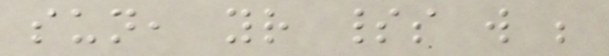sun, your spirits will be
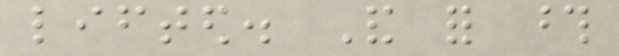lifted. And for those
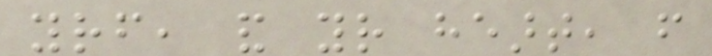yourself, and your heart, from
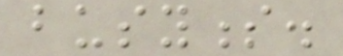busyness.
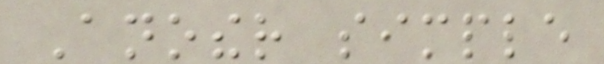Another simple
